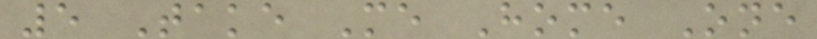5 Take Me Home One
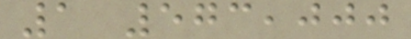1 573,000
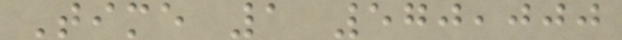Time 1 570,000
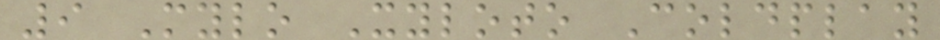9 Mylo Xyloto Coldplay
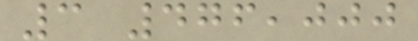3 476,000
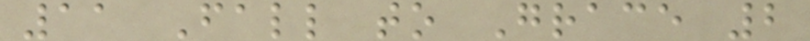11 Fall to Grace 2
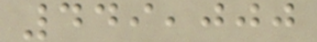449,000
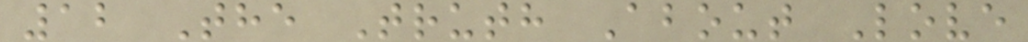12 The Truth About Love
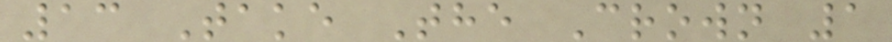13 Take The Crown 1
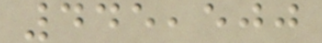445,500
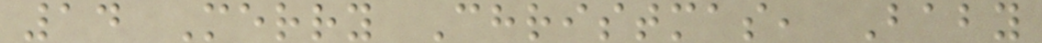14 Merry Christmas, Baby
